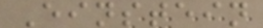Einstein
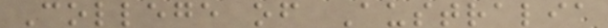College of Australia
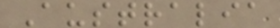Australia
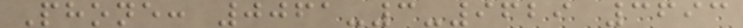Phone: 0061-3-9629 3693
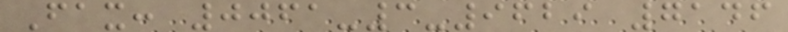Fax: 0061-3-9629 7146
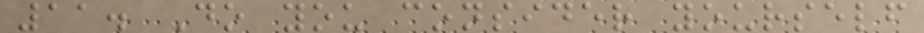11. Do you consider yourself
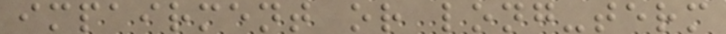impairment or long-term
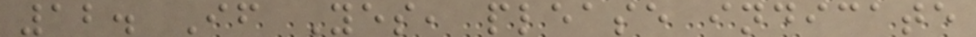12. If Yes, please indicate
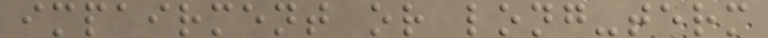impairment or long-term
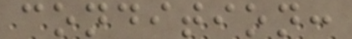condition:
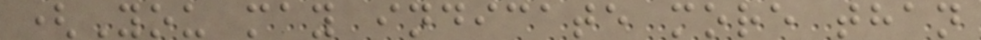(You may indicate more than
